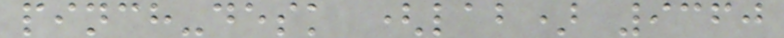pinch-desk (lab) 9360
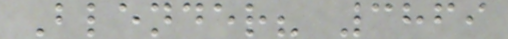Blender? 3869
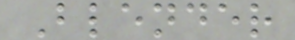Blender
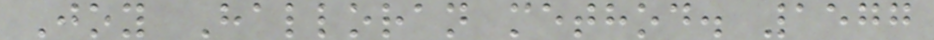Joy Halloran method. 1577
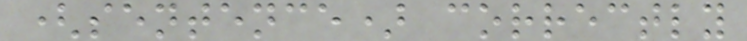(sentence) correctly
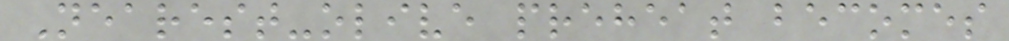Nearest-olive preheat becomes
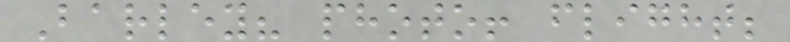Barley? photo! flight;
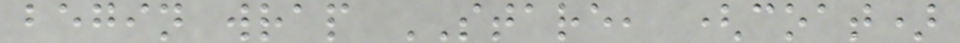begin wrap STARE, (coat)
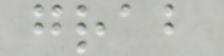grab
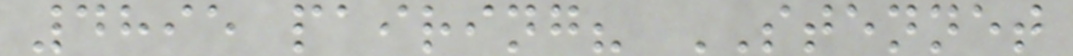4895 pairing? STENNET
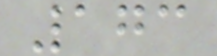173
